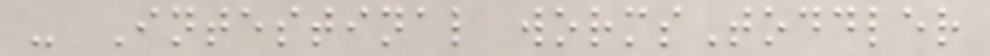- Intestinal wormsToddler
